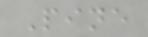Pine
